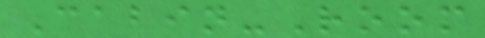Cabin-Room
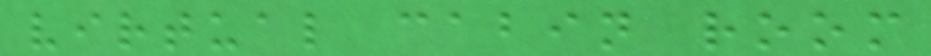virtual cabin room
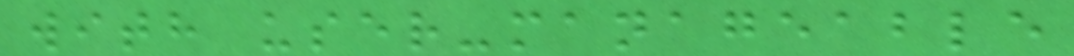with user-manageable
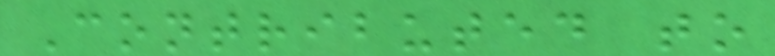Contributed to
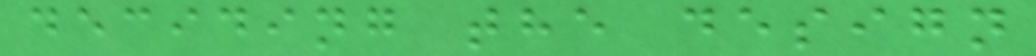deciding the design
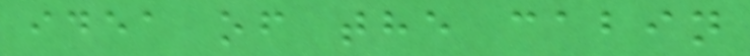idea of the cabin
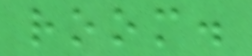room.
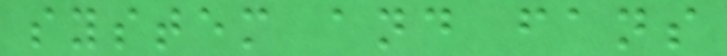system and fans
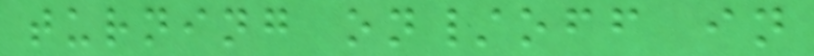turning on/off in
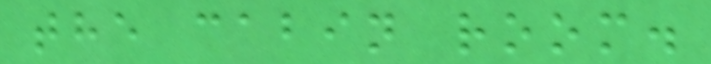the cabin room.
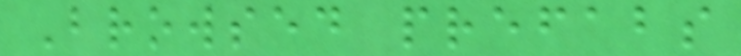Browsed prefabs
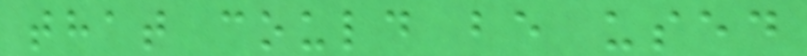that could be used
